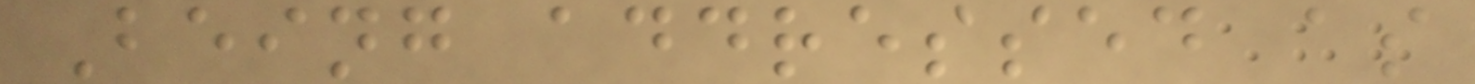Being addressed as
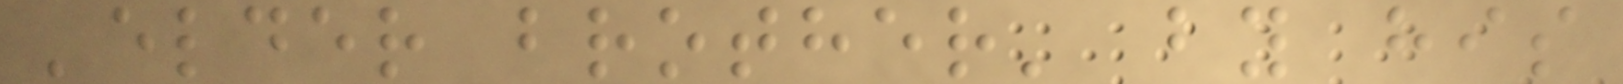'elder brother' by his
